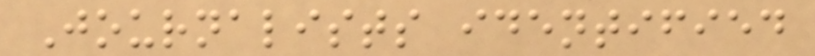Journalists identified
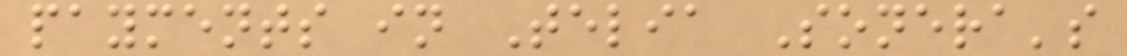payments in Telia Sonera's
